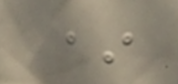*
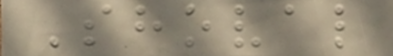Shoval
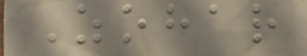Zohar
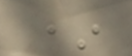*
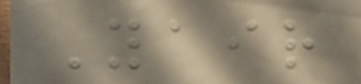Yair
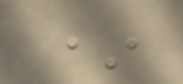*
